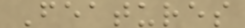Features
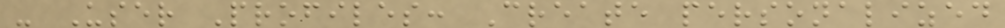- User Profiles: Create personalized
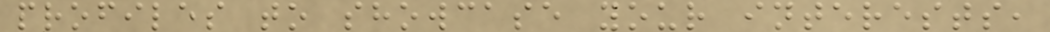profiles to showcase your interests,
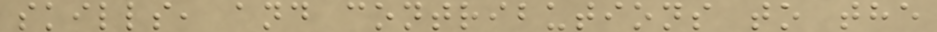skills, and contributions to the
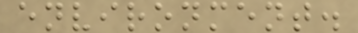environment.
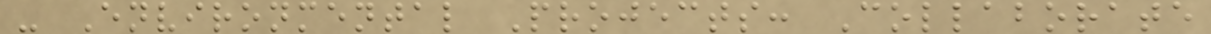- Environmental Projects: Collaborate
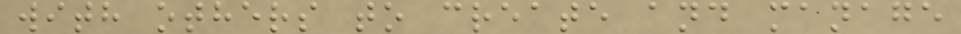with others to create and manage
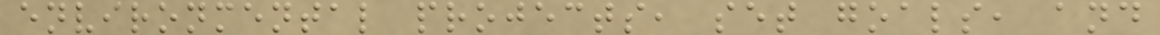environmental projects, set goals, and
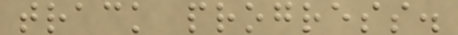track progress.
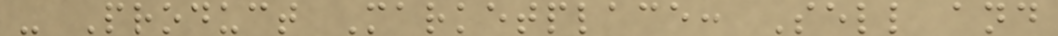- Product Marketplace: Sell and
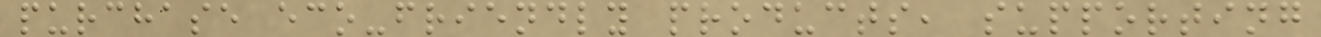purchase eco-friendly products, supporting
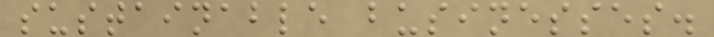sustainable businesses.
